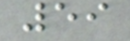59
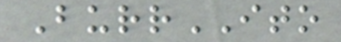BurrITO
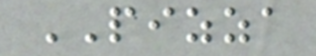PIZZA
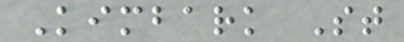Kimbark St
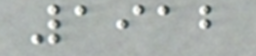1912
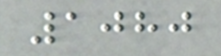1080
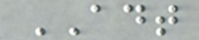ADT
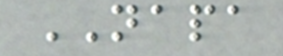NAPA
